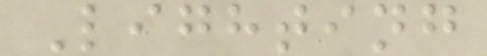Lighting
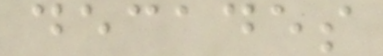decades
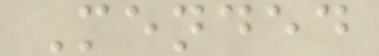Mended
